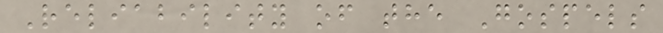Reliability of the Gospels
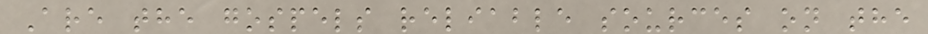Are the gospels reliable sources on the
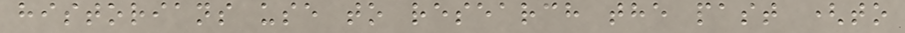historians use to research the past (to
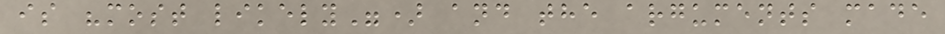is "most likely") and the arguments made
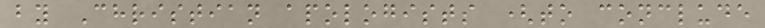by Christian apologists (to conclude
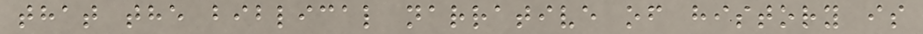that the biblical narrative of history is
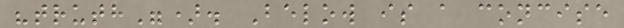"truth"). Below is a concise
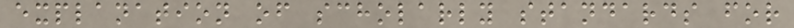explanation of scholarly standards for
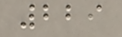229
